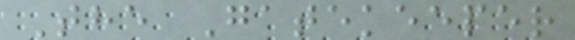The Gatekeeper
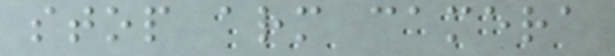stop arm camera
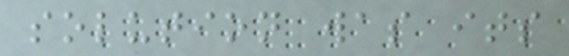solution was its
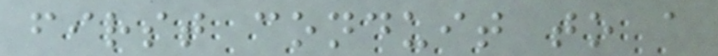first conduit to a
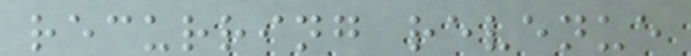recurring revenue
